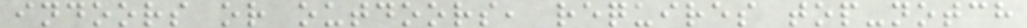indoors or outdoors, requires top-notch
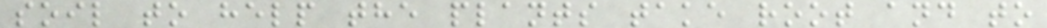soil to help the plants take root and to
